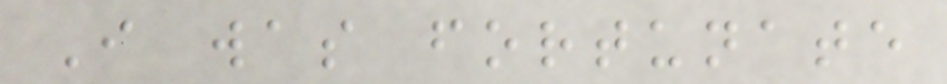I was fortunate
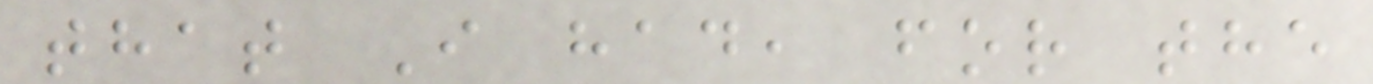that I had, for the
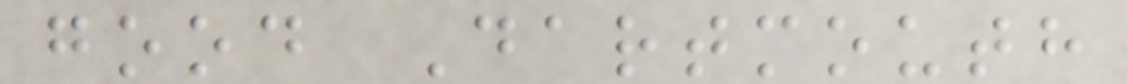good Dartmouth
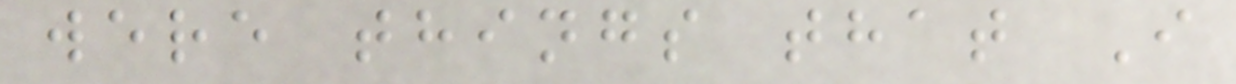were things that I
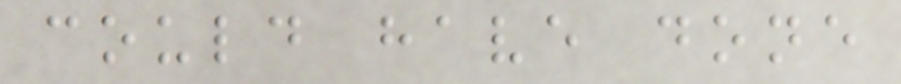could have done
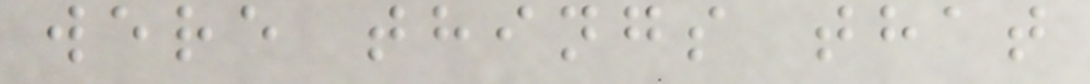were things that
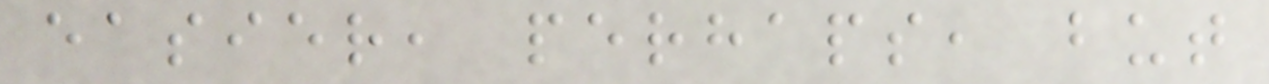easier, perhaps, but
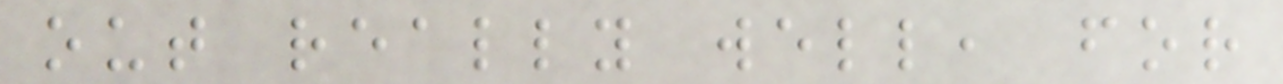out really well, for
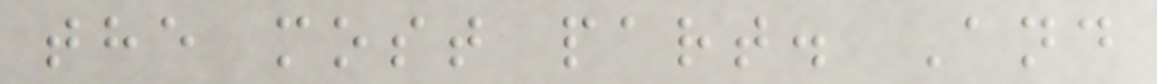the most part. And
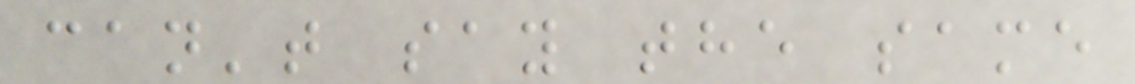can't say the same
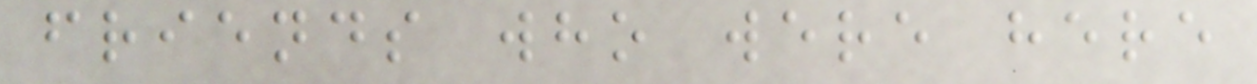friends who were here
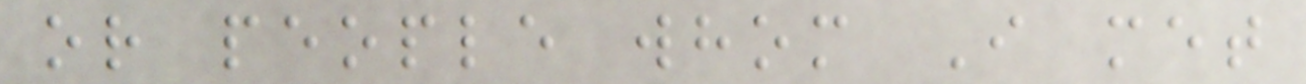or people whom I met
